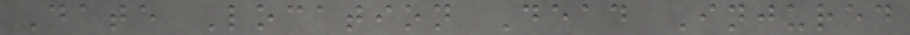Date Location Dead Injured
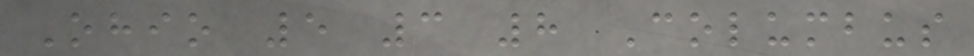Ohio 5 3 8 Columbus
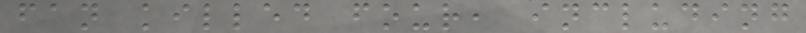fan killed four, including
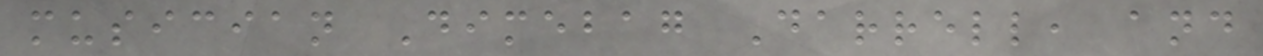musician Dimebag Darrell, and
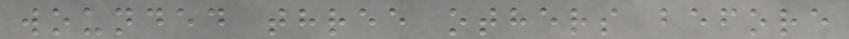wounded three others before
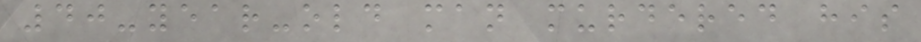40-year-old man murdered his
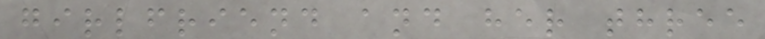girlfriend and her three
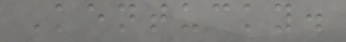Kentucky.
